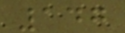147
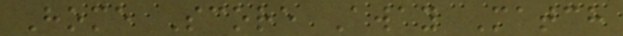Home Score Away Match
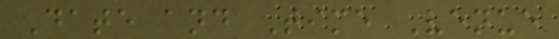Date and Time Venue
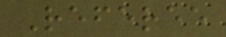Referee
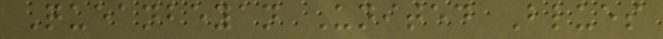Queanbeyan United Blues
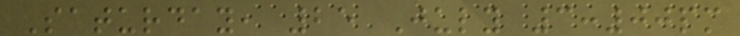Saturday, 25 July 3:00pm
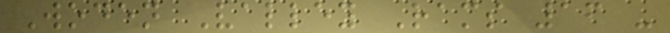Woden Valley Rams 16 -
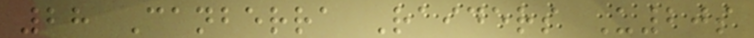28 Canberra Raiders U20s
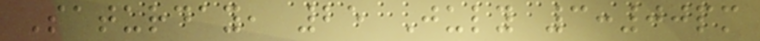Saturday, 25 July 3:00pm
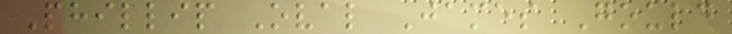Phillip Oval James Gould
